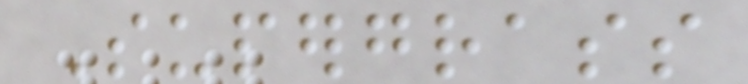Supergrass
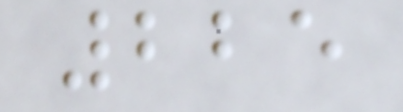225
